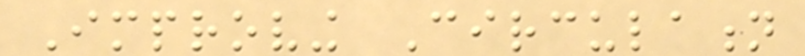Improving Circulation
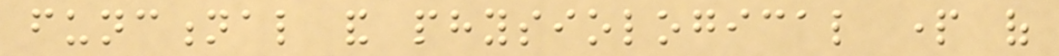functional and physiological part of
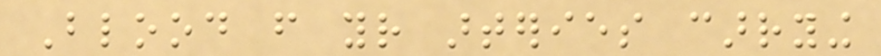Blood from your arteries carrying
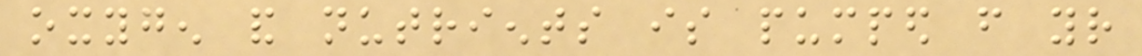oxygen and nutrients is pumped from your
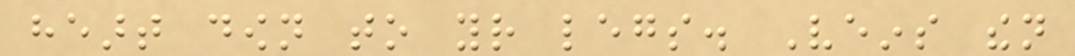heart down to your legs. Veins then
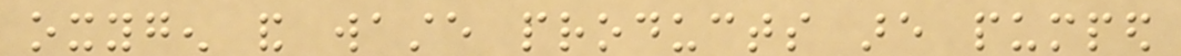oxygen and waste products are pumped
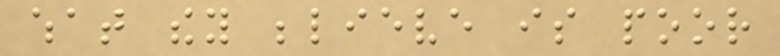what they believe is poor
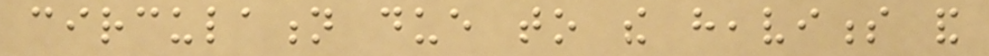circulation due to the heaviness and
